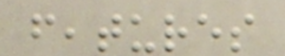features
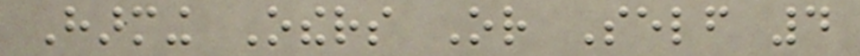Harming Others Or Self 4
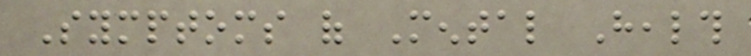Symptoms of Mental Health
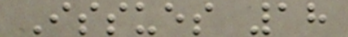Issues 18
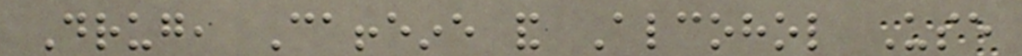Drug, Caffeine and Alcohol Use
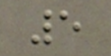5
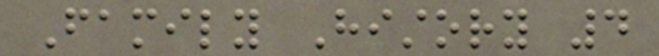Family History 4
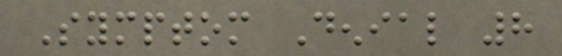Symptom Denial 8
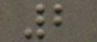2
